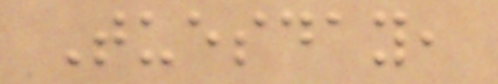Tuesday,
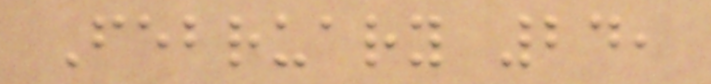February 24,
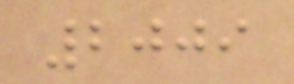2009
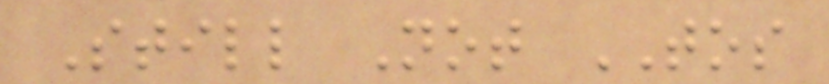Still Not TOS
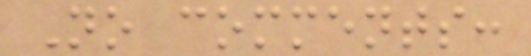No comments:
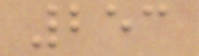253
